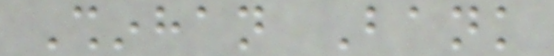Shinhan Bank
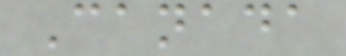Canada
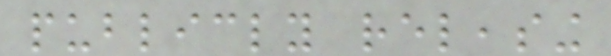publicly releasing
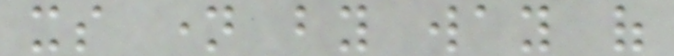its name by way of
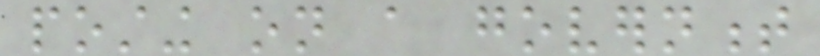posting on a government
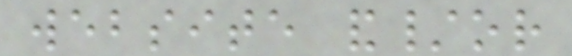website and/or
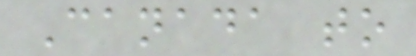Canada to
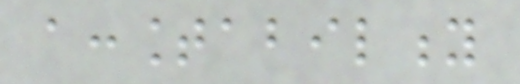accountability
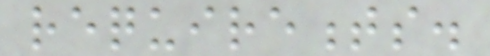requirements.
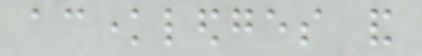acknowledges and
